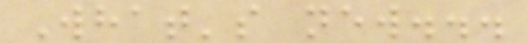What's new...
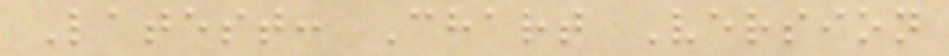Latest: Chart Version
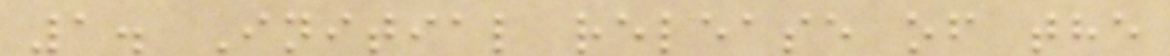1. Initial release of the
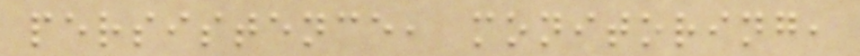persistence, monitoring,
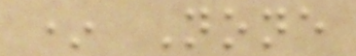* None
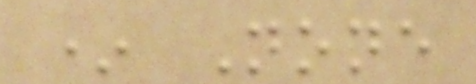* None
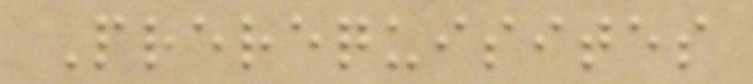Prerequisites
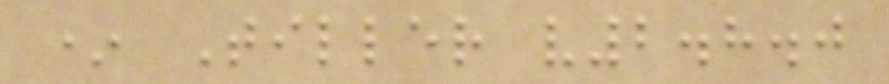* Tiller v2.8.0
